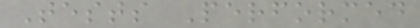Tests Performed
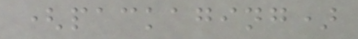(packaging)
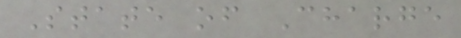State of Charge
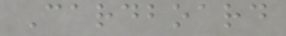Cardboard
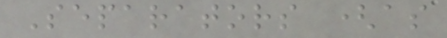Separators (as
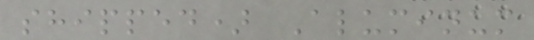shipped) Aluminum
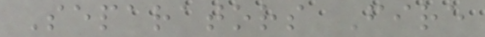Separators Fire
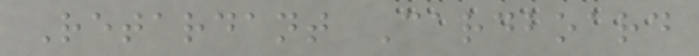Retardant Cardboard
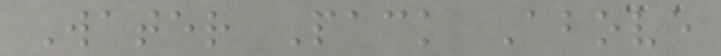Water Pack Above
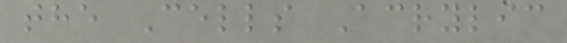the Cells Acrylic
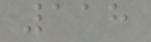118
